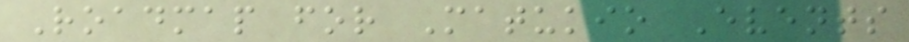Roadmap for Matukio Events
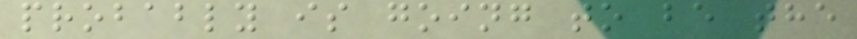probably is going to be the
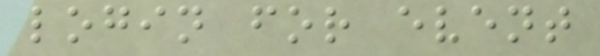login for event
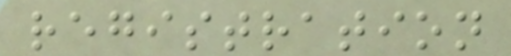registration
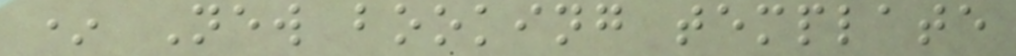* New booking template
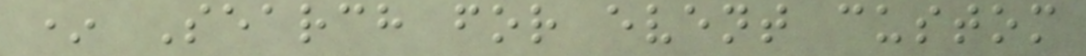* Search for event custom
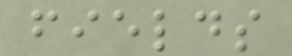fields
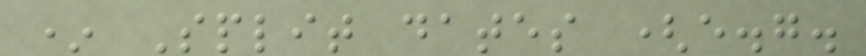* Split dates (e.g.
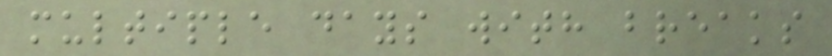multiple days with breaks
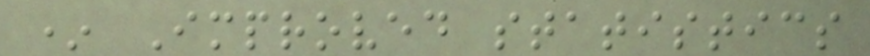* Improved statistics
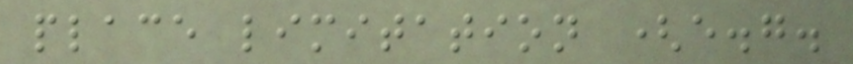place limitation (e.g.
